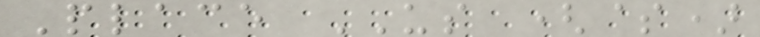Place US ($)
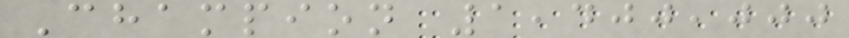Champion 1,400,000
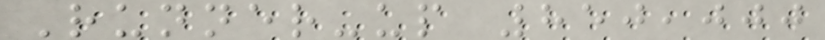Runner-up 850,000
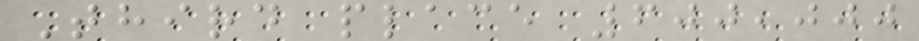Third place 600,000
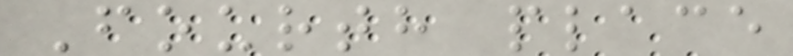Fourth place
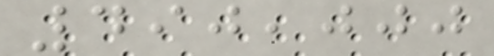490,000
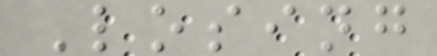Losing
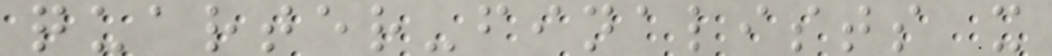quarter-finalists x
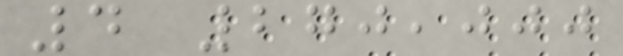4 270,000
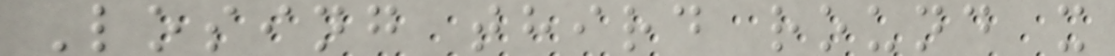Losing third round x
